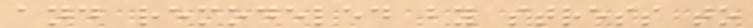and remodeled by stress to
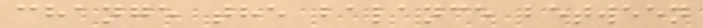change the balance between
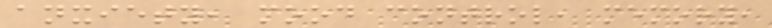anxiety, mood control, memory,
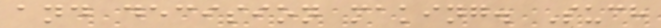and decision making. Such
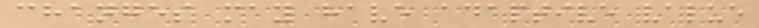changes may have adaptive value
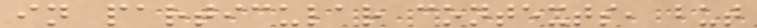in particular contexts, but
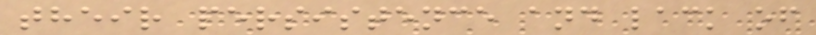their persistence and lack of
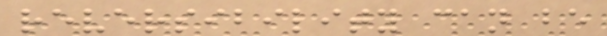reversibility can be
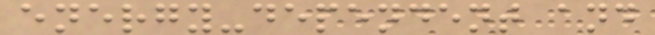energy-dependent and
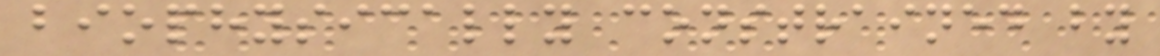biophysically constrained by
